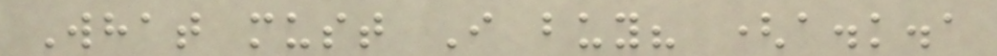What must I buy? (a.k.a
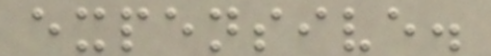expensive.
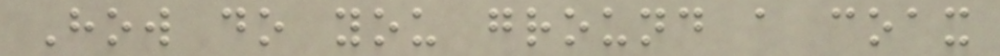How do you ground a coax
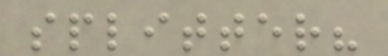splitter?
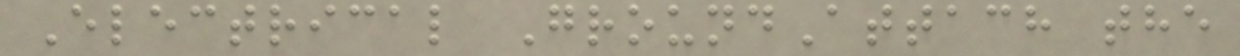Electrical GroundAttach the
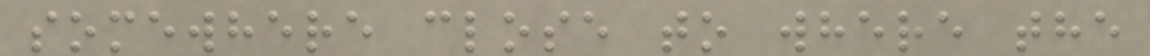somewhere close to where the
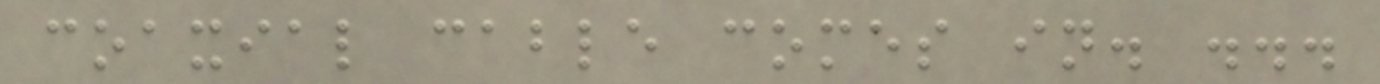coaxial cable comes in. ...
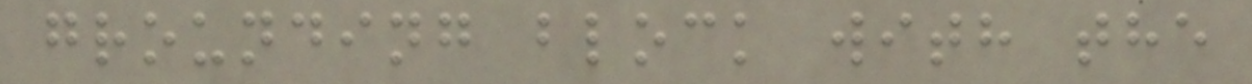grounding block with the
